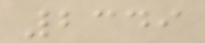2349
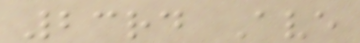23rd Ave
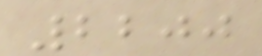2200
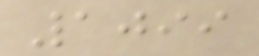1099
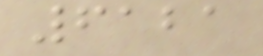6121
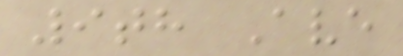9th Ave
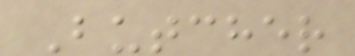Butcher
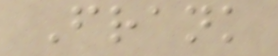Frank
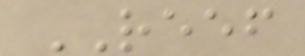REEF
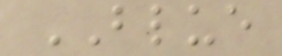BLUE
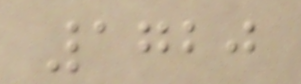1720
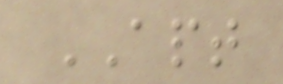APT
